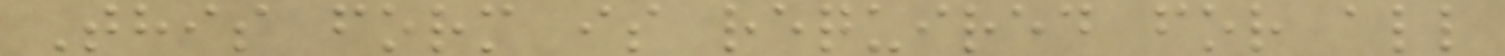This form is required for all
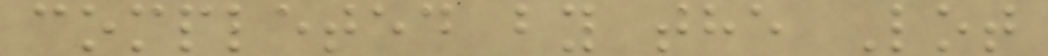completed by the Lot
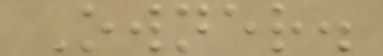Owner.
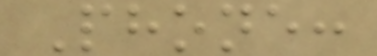Phone:
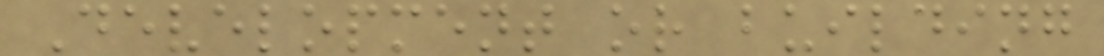Development or building
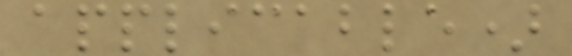applicable)
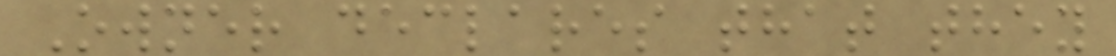Owner declares that they
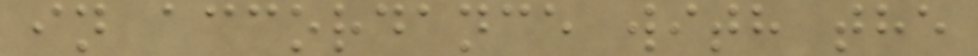in accordance with the
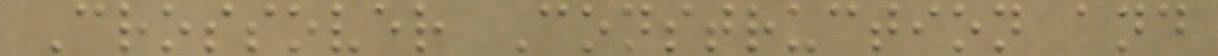Crossover Construction and
